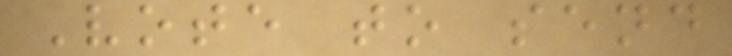Vote to send
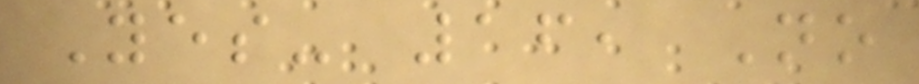Yes- 16, No
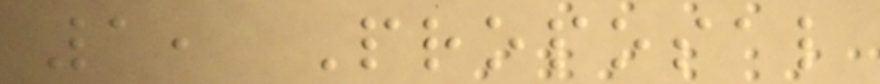1, Proposal
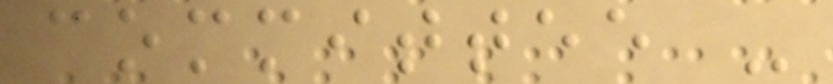committee -
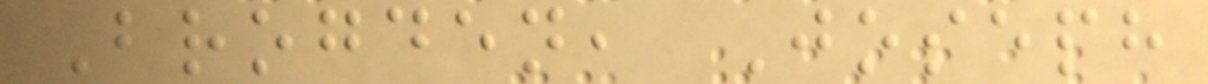Brogden, Joseph
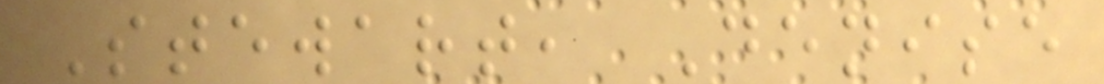Stewart, Denise
